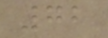72
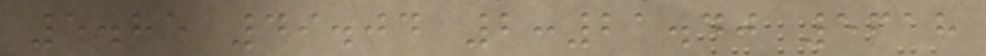5.85 49.04 2:21.40 5618
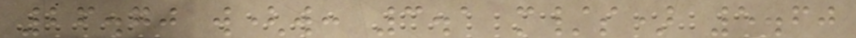26.70 w(w: 3.1 m/s) 5.60
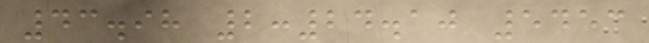43.98 2:24.10 5453
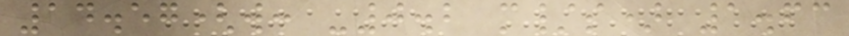14.57(w: -0.2 m/s) 1.63
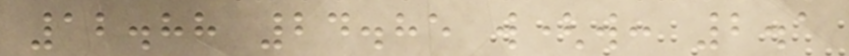12.88 24.85 w(w: 2.1
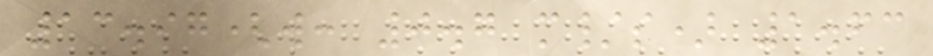13.97(w: 0.7 m/s) 1.63
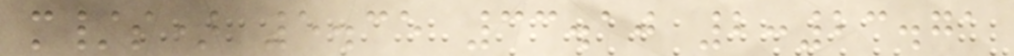m/s) 5.35 33.10 2:23.71
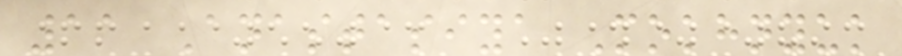11 Anastasiya Mokhnyuk
